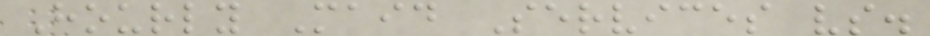Hourly Maid Services vs.
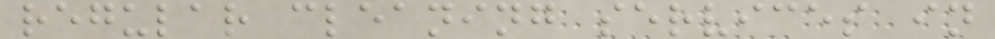regular cleaning services in
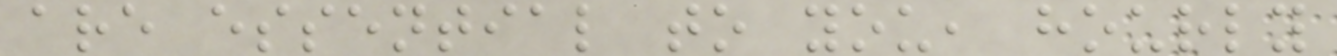are essential to you, hourly
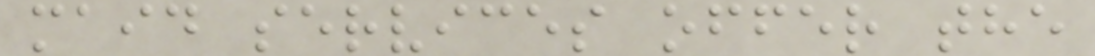maid services offer the
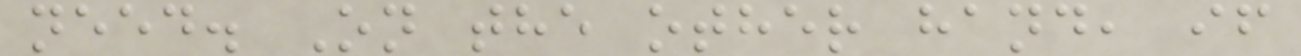need. On the other hand, if
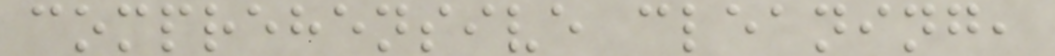comprehensive cleaning,
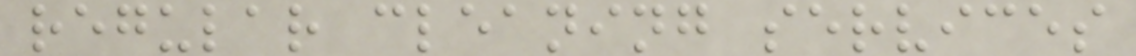regular cleaning services
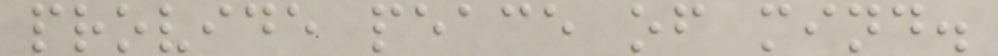provide peace of mind.
